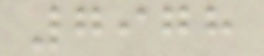7978
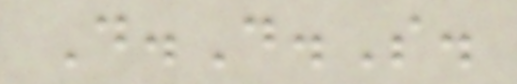D.D.S.
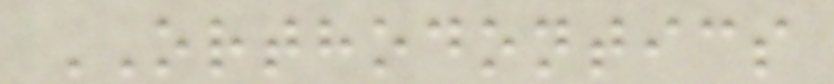ORTHODONTICS
